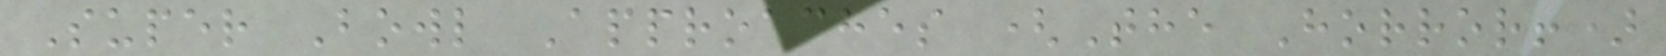Super Bowl Approaches (The Horror!)
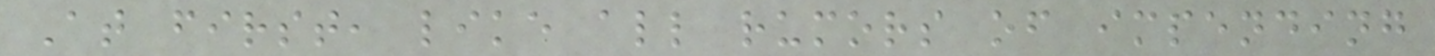At first, like all rumors of impending
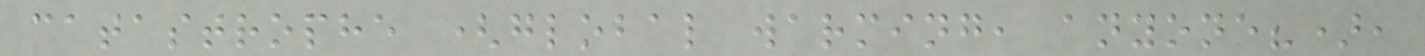catastrophe (global warming, anyone?),
